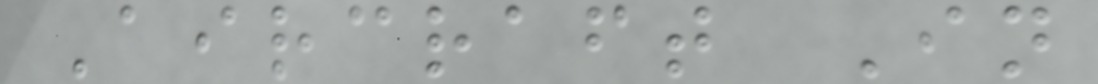Aircraft In
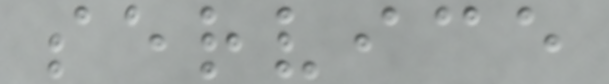service
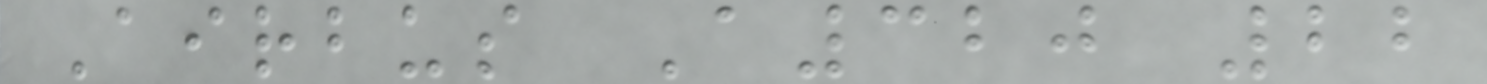Airbus A320 22
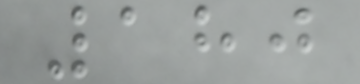180
